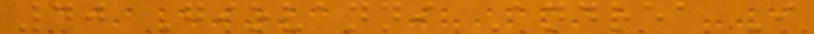40 Giovanni Andrea I
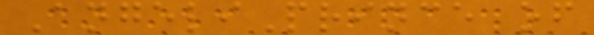AngeliPrince of
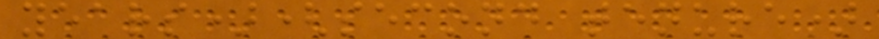years)(second tenure)
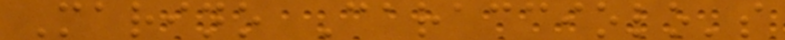Marino Caracciolo's
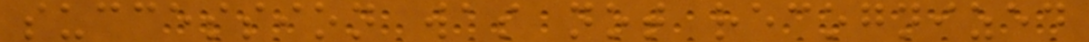succession was not recognized
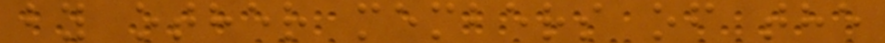by other members of the
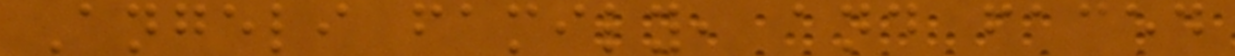Angeli family, and faced
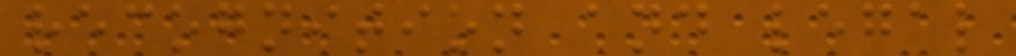recognition and legal
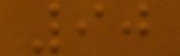90
